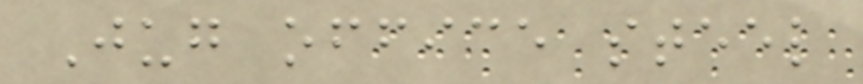Jug office steel
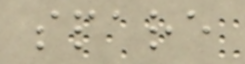spare
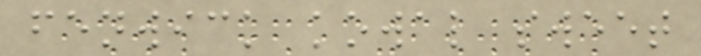fenwick kowal sweet
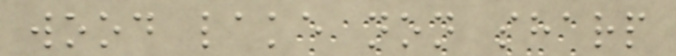wood lake non sharp
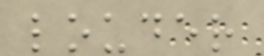louder
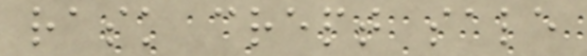rask crept sale
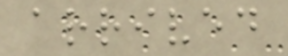arrived
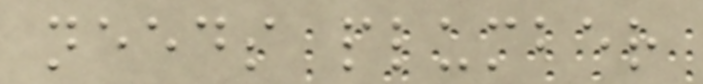needs plumber
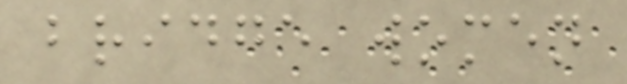bridge women
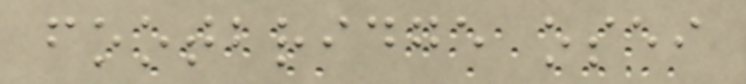footbridge osei
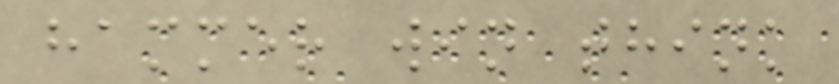hammer win think
